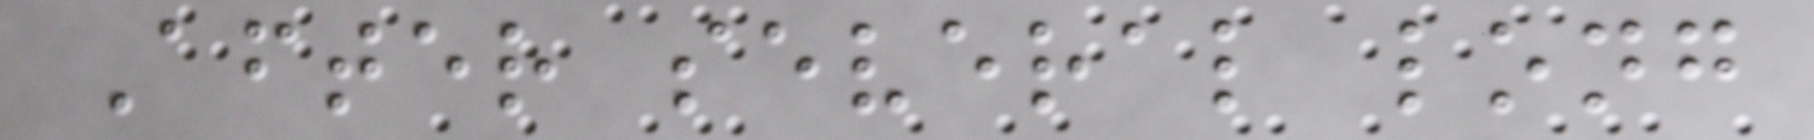After several long
